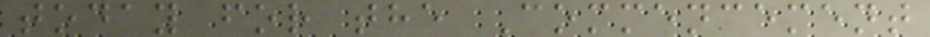today for the Commencement
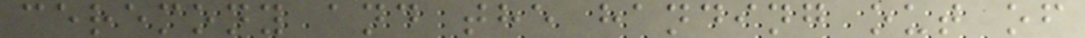ceremony and the handing out of
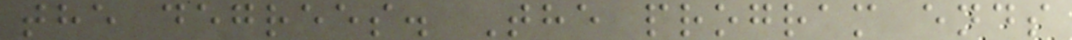the degrees. The program ends
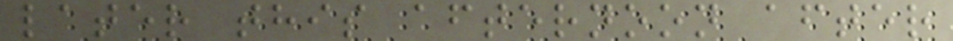later this afternoon after
